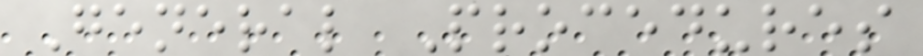General Procedures
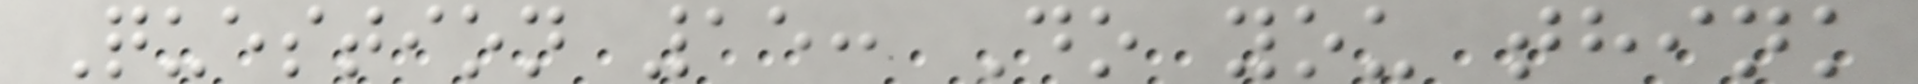Question 15: Do you think
